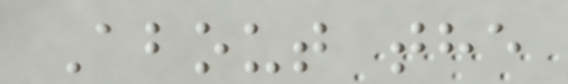About the
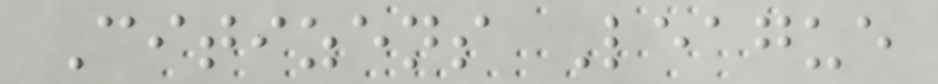Citizens League
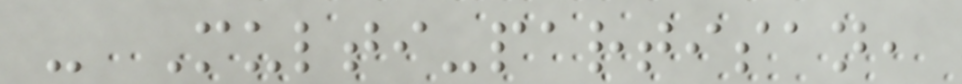- Multi-partisan,
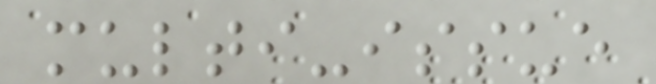multi-issue
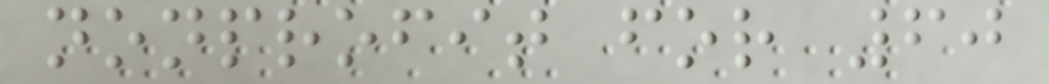nonprofit for 60
